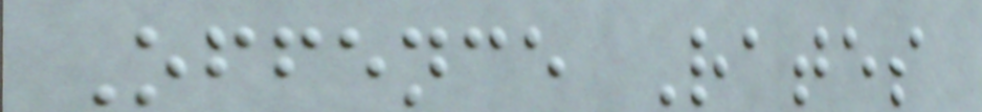Offence Rates
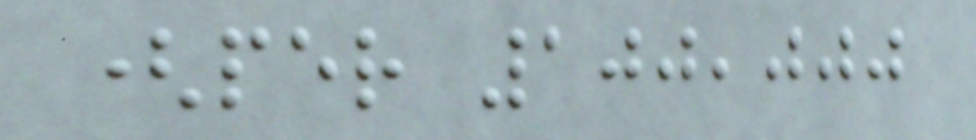(per 100,000
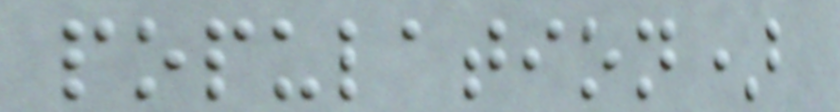population)
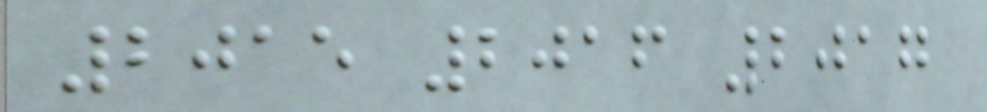2015 2016 2017
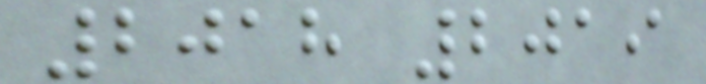2018 2019
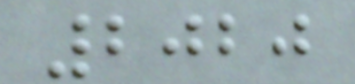2020
